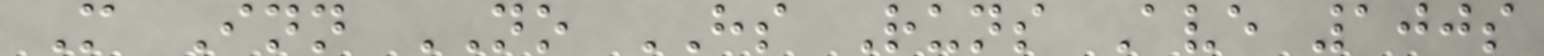M Inn NO HS Runs Ave 100s
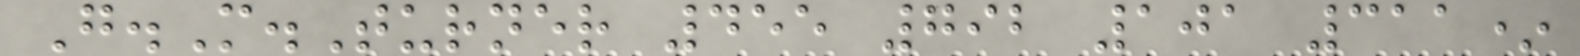G.M.Turner 455 792 101 311*
